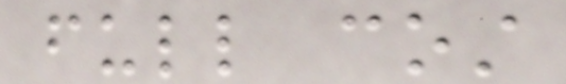full cost
